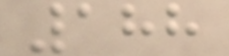188
